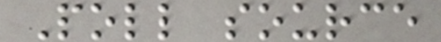Poll source
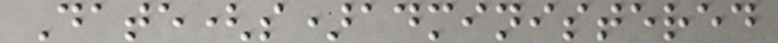Date(s)administered
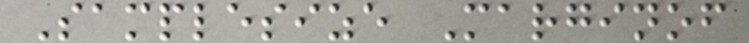Samplesize Marginof
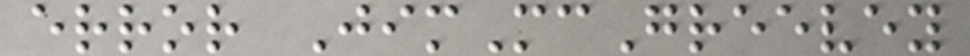error JimMcGreevey
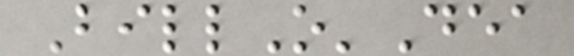BillO'Dea
